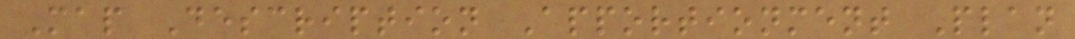Map Description Apportionment Plan
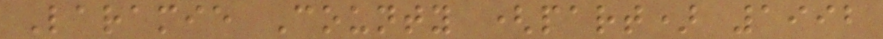Laramie County (part) 1992
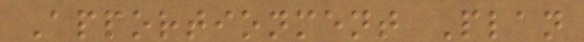Apportionment Plan
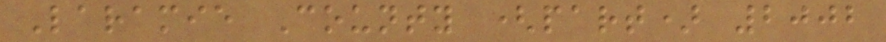Laramie County (part) 2002
